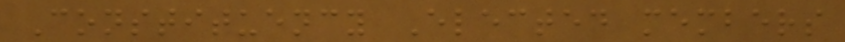Constituency Elected members
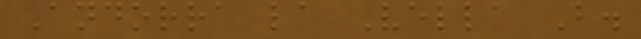Andorra la Vella B.
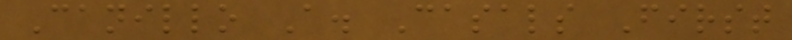Canillo A. Casals First
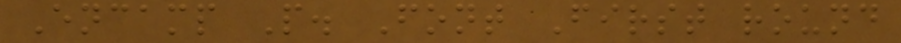Encamp P. Font First round
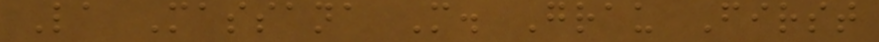La Massana M. Grau First
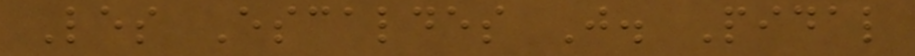Les Escaldes J. Pidal
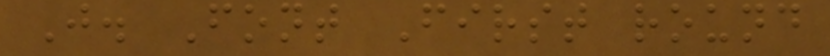J. Font First round
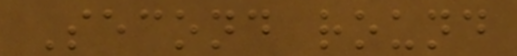Second round
